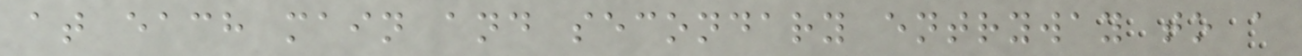at each main and secondary entryway to a
